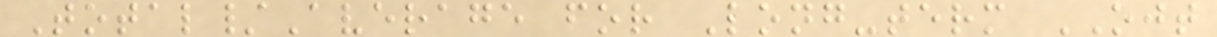Total/Average for Long-term OJT
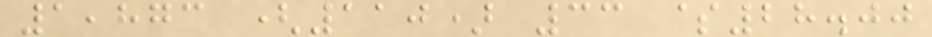1,873 (110) 33 $28.00
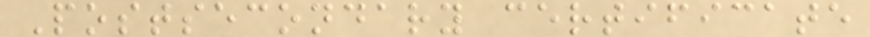Postsecondary certificate
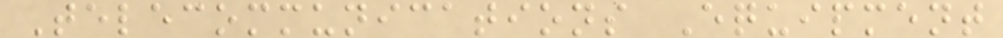Telecommunications Equipment
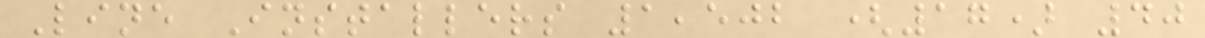Line Installers 1,502 (17) 40
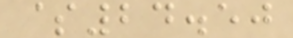$24.50
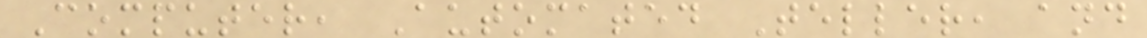Computer, Automated Teller, and
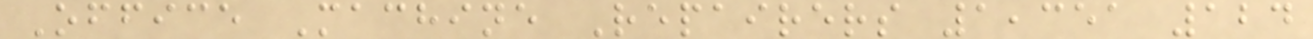Office Machine Repairers 1,351 124
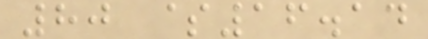80 $16.14
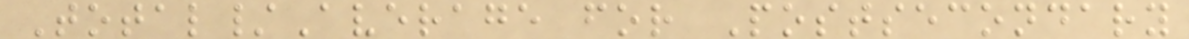Total/Average for Postsecondary
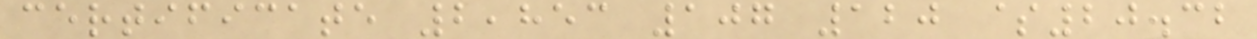certificate 2,853 107 120 $20.32
